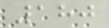180
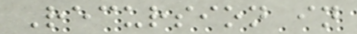Recursion in
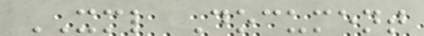XML Document
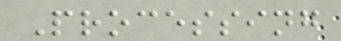Processing
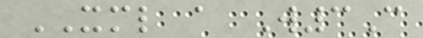XML a W3C
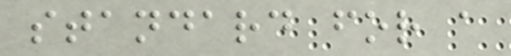standard for a
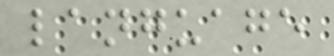language
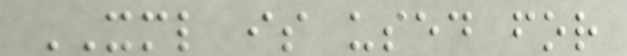XML is used for
